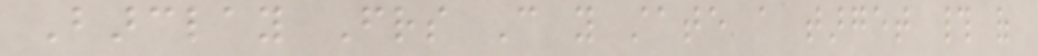Barclay Friends Can you state a target # of
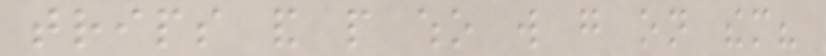trips and people who will go on them?
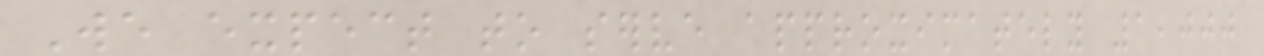We expect to serve approximately 1,000
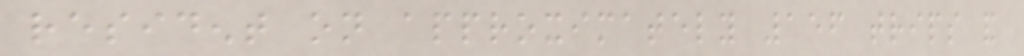resident on approximately 156 trips and
